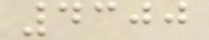4300
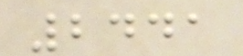2441
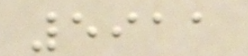5911
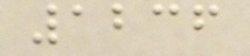1236
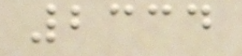2334
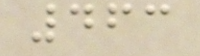463
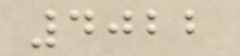4022
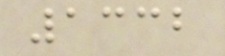1332
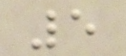5
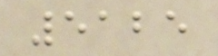5125
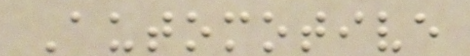Automotive
